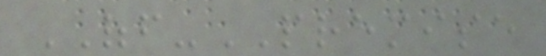OFF-PREMISE
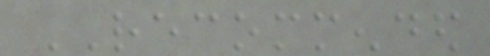RECOMMENDED
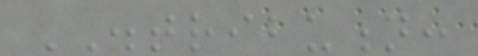DISTRIBUTION:
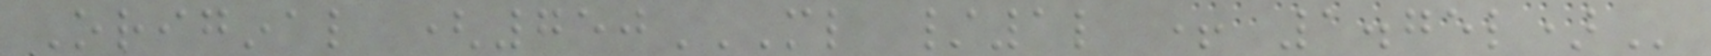Original (750ML /1L + 1.75L)
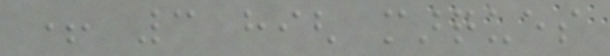+ 3 high marques
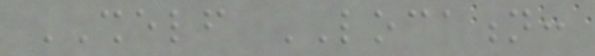SHELF LOCATION:
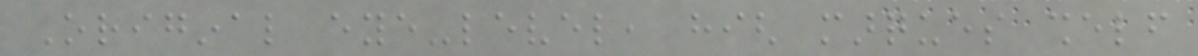Original eye-level, high marques shelf
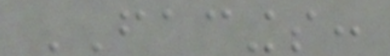FACINGS:
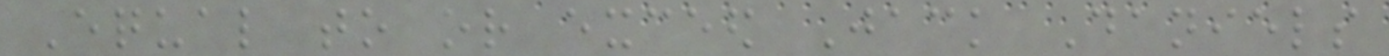Equal to or exceed Jack Daniels
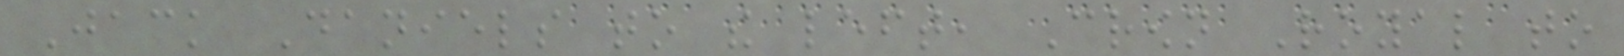Jack Daniels to the left, Crown Royal to
